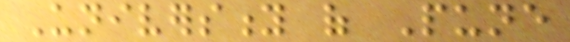University of Pune
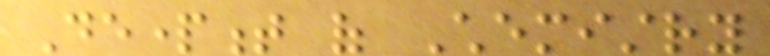Department of Chemistry
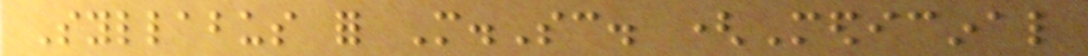Syllabus for M.Sc. (Medicinal
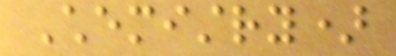Chemistry)
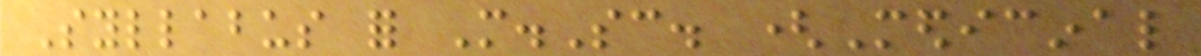Syllabus for M.Sc. (Medicinal
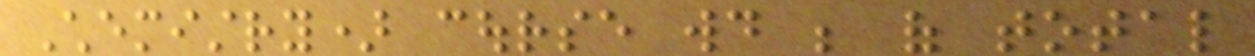Chemistry) course would be of total
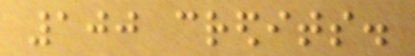100 credits.
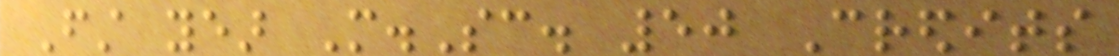First year M.Sc. 50 Credits
